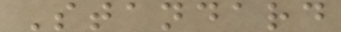Standard
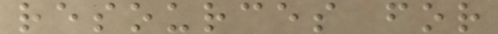resources for
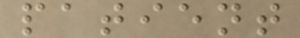patient
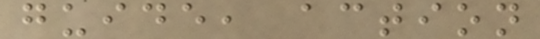guide, action
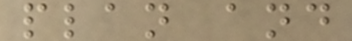plan and
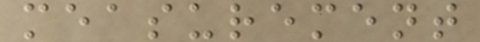measurement
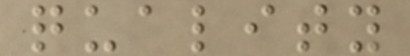quality
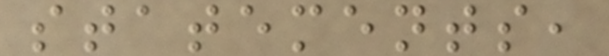statements,
